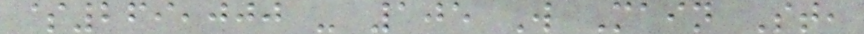$269,000 - 105 W Main St,
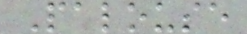Palouse
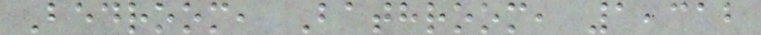Bedroom, Bathroom, 1,312
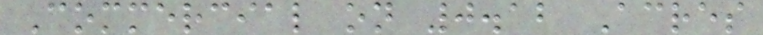Commercial on 0.12 Acres
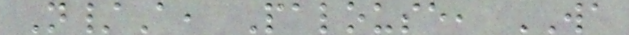N/A, Palouse, WA
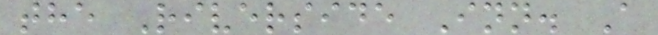the Riverside Inn. A
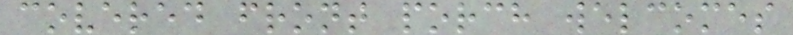covered front porch welcomes
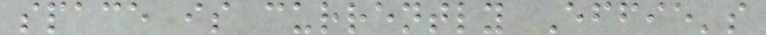space is currently Effie's
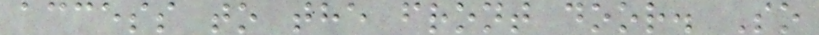access to the front door. So
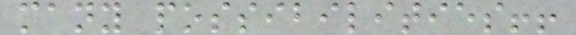many possibilities!!
